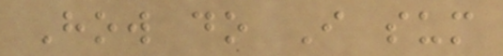How do I sum
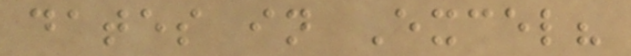dates in Excel?
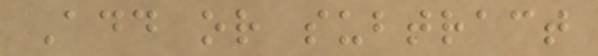Add or subtract
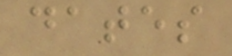dates
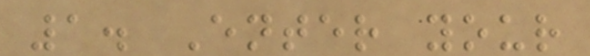1. Enter your
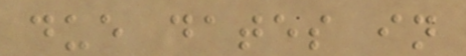due dates in
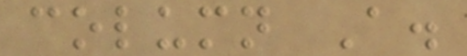column A.
